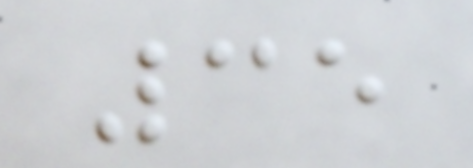35
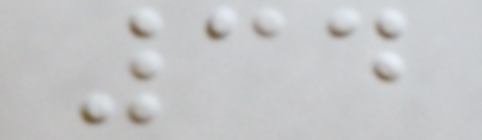34
